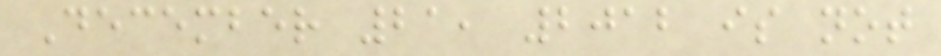December 21, 2012 is not
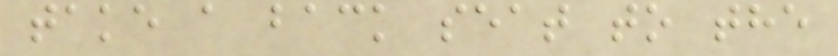take a back seat to the
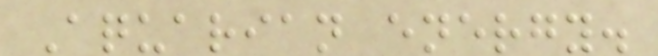Aquarian energy.
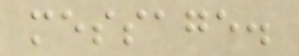message.
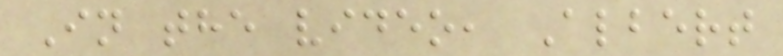In the video, Albert
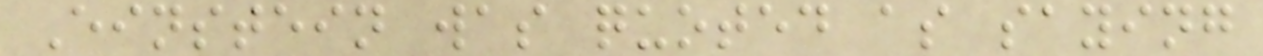Einstein was quoted as saying
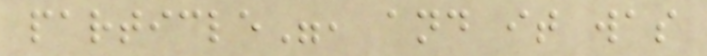particle", and it was
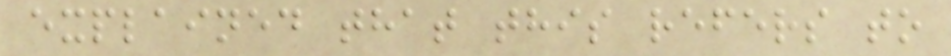explained that this refers to
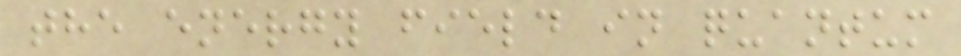the energy field in quantum
